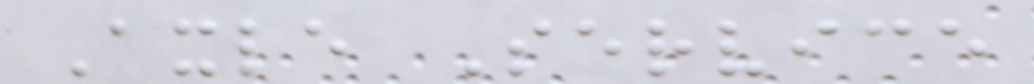Axle Service
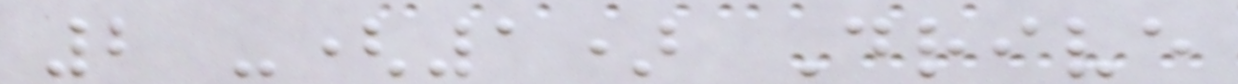2 -(1) Drive
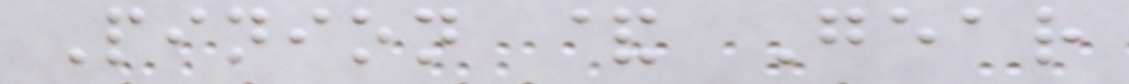Pinion & Gear
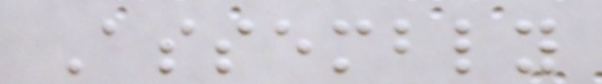Assembly
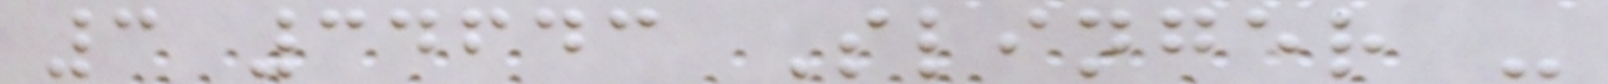3 34643 Slinger -
